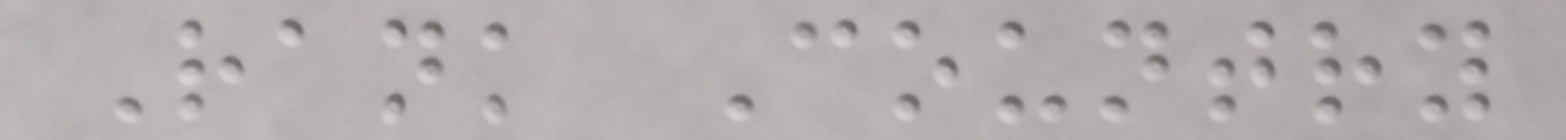Rank Country
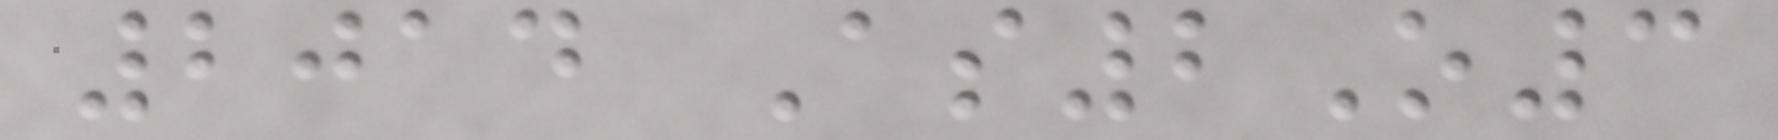2014 As2O3
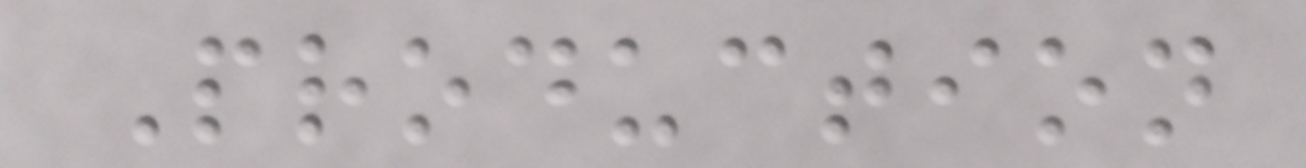Production
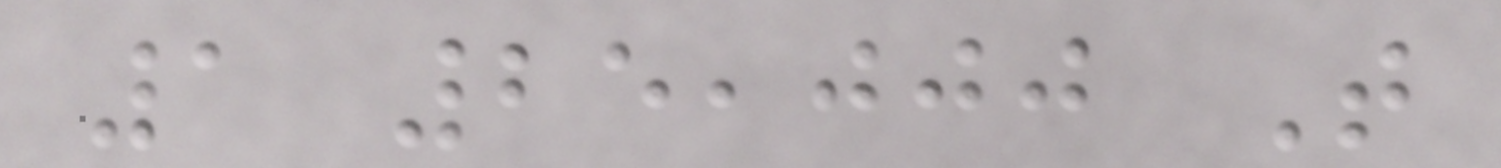1 25,000 T
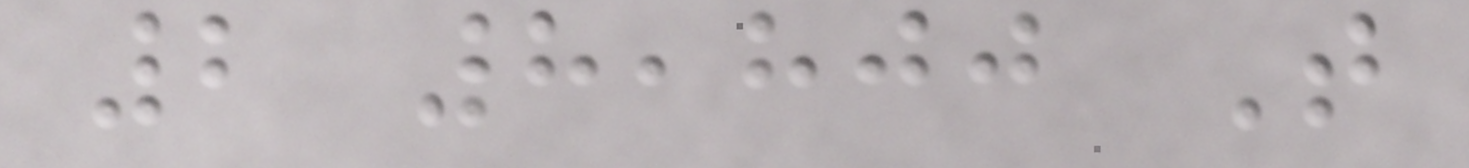2 8,800 T
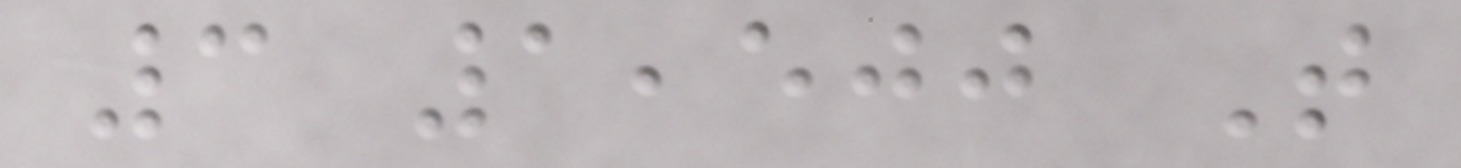3 1,500 T
